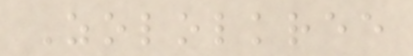Zololkree
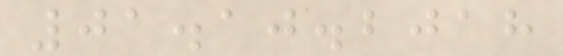01.10.2018
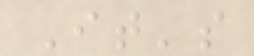It's
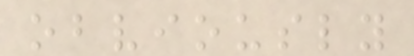obviously
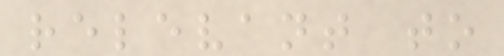relevant to
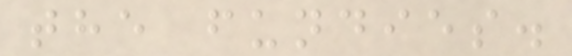the fundies.
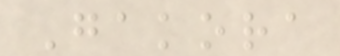Gakora
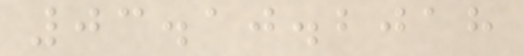03.10.2018
